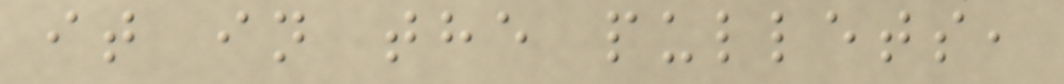it in the pullets,
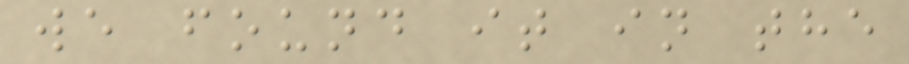we found it in the
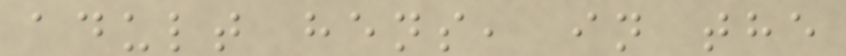adult hens, in the
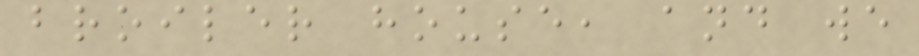broiler house, and we
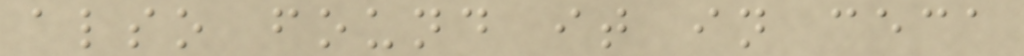also found it in ceca
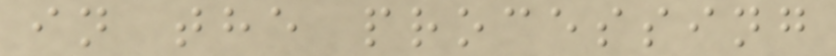in the processing
